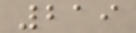219
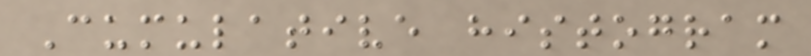Cumulative histogram
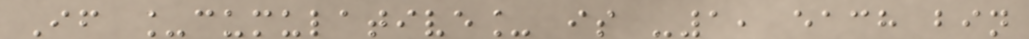If _cumulative_ is -1, each bin
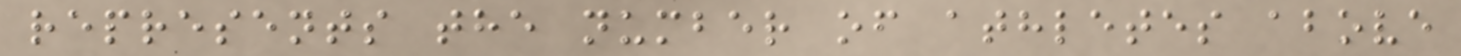represents the number of athletes above
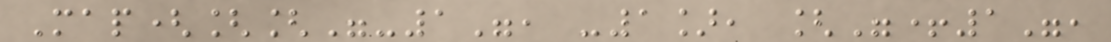Map([["-1", -1], ["+1",
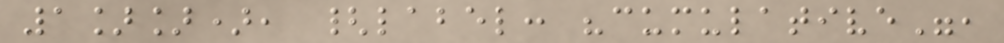1]]), {label: "cumulative",
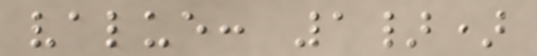value: 1})
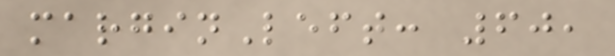marginLeft: 60,
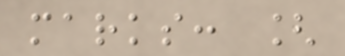marks: [
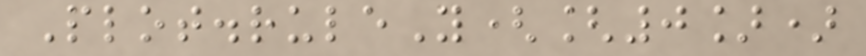Plot.ruleY([0])
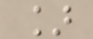]
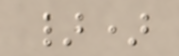})
